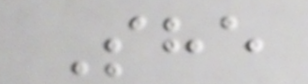She
